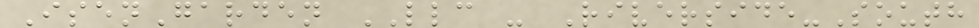IsenGarden LLC - Riverside-South
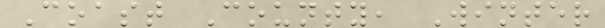Coast County, Winter
